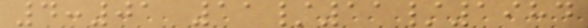4:01 11/11/1984
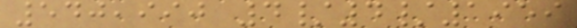540,990 4/4/1959
